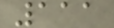111
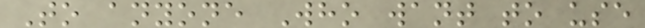To anyone Who want to use
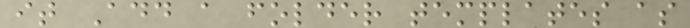it Add a folder templates as
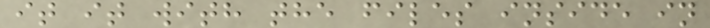it it with the files inside in
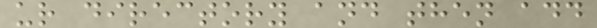ur directory and then add
